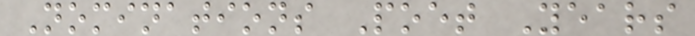Nominations Poet Years
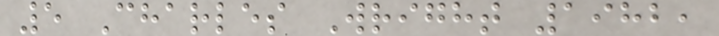5 Charles Wright 1982,
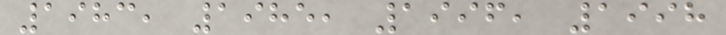1983, 1985, 1996, 1998
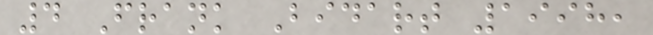4 Frank Bidart 1998,
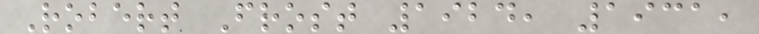Robert Frost 1924, 1931,
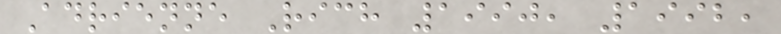Adrienne Rich 1990, 1992,
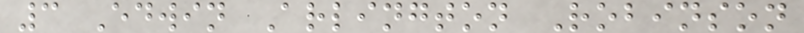3 Edwin Arlington Robinson
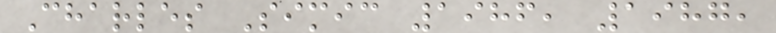Charles Simic 1986, 1987,
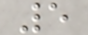5
